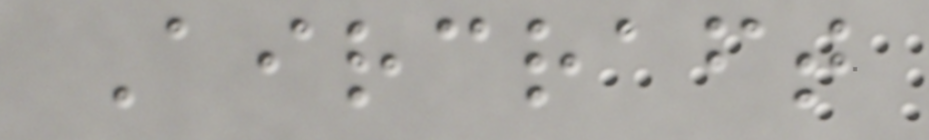Aircraft
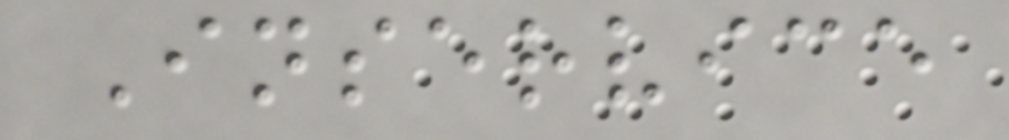Inservice
